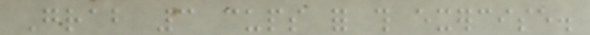Grab 3 cups for this exercise.
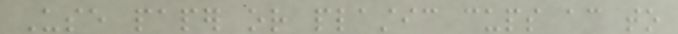Use paper or plastic cups according to
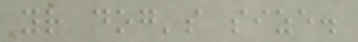your dog's size.
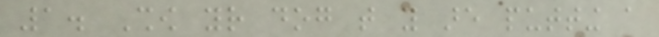1. Show your dog that you are putting a
